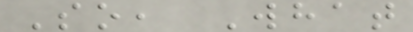So, What
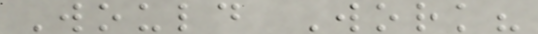Would Work?
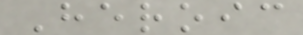Heroic
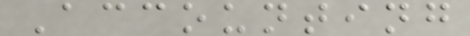Accounting
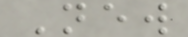New
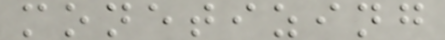monetizing
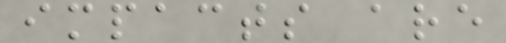impacts are
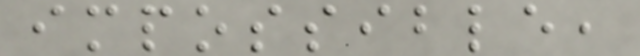impossible,
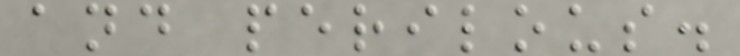and perilous.
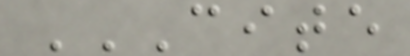CITE
